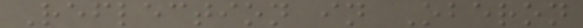Reflection in Oberon
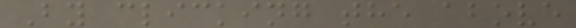By clicking the above
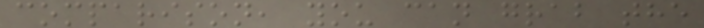comparison, you can grab the
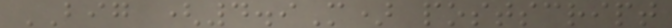BIG (4.9M) postscript
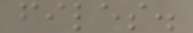files.
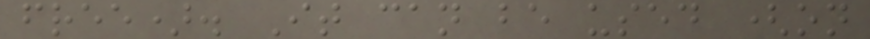free). It can be used (on
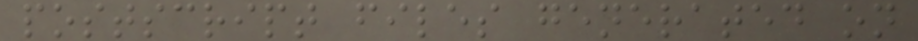postscript files generated on
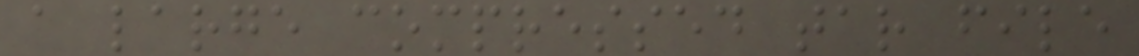a large compressed tar file
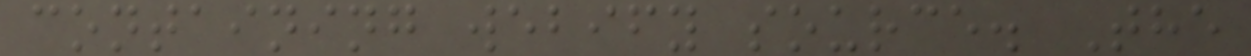containing webify source. The
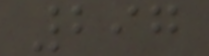297
